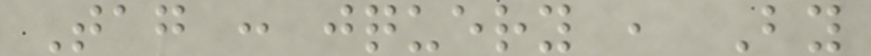Tag : jquery , By
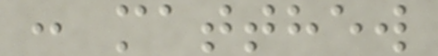: matthew
